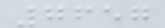7657
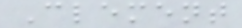Clement
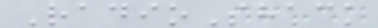RadioShack
